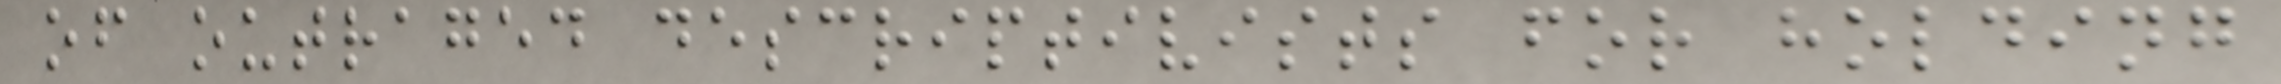of outraged descriptivists for holding
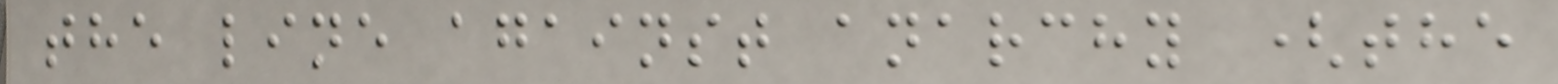the line against anarchy (the
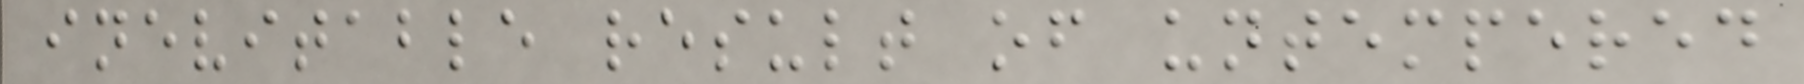inevitable result of untempered
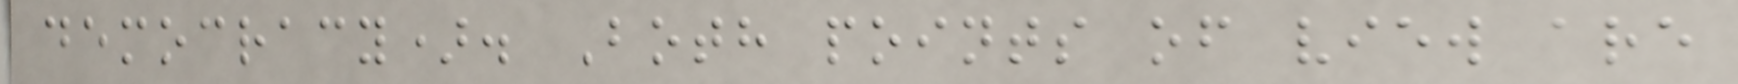democracy). Both points of view are
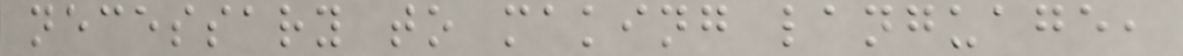necessary to making language,
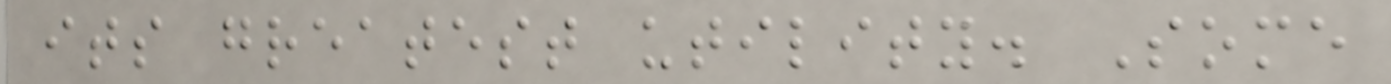its greatest utility. Some
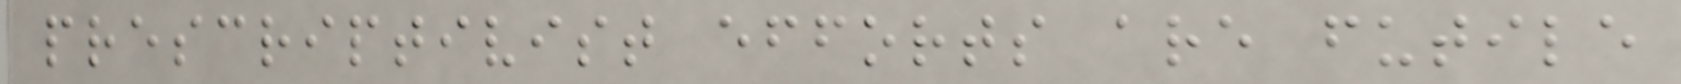prescriptivist efforts are futile
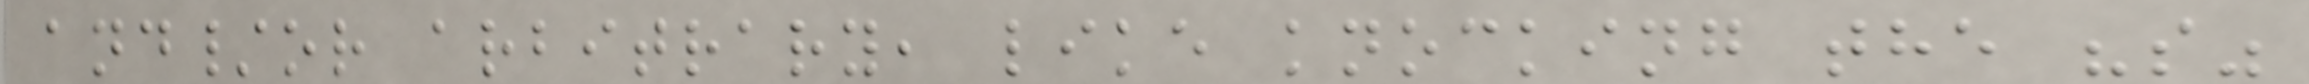and/or arbitrary, like knocking the "s"
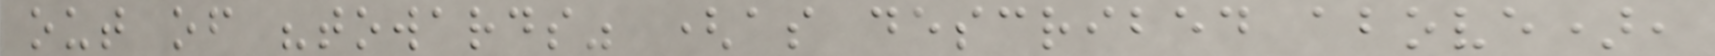out of "towards" (as described above),
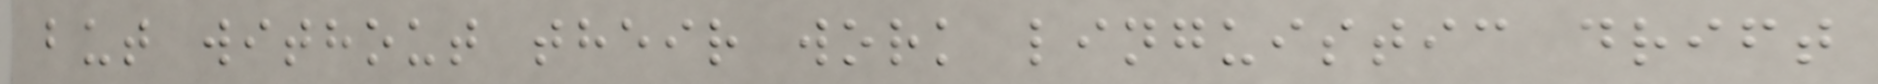but without their work linguistic drift
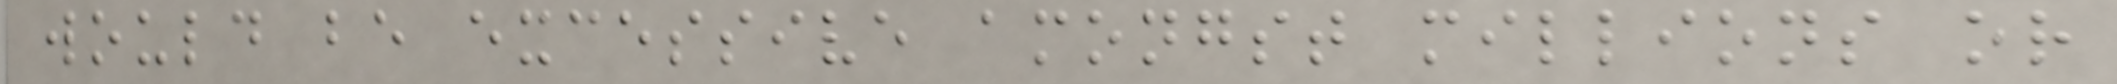would be excessive amongst millions or
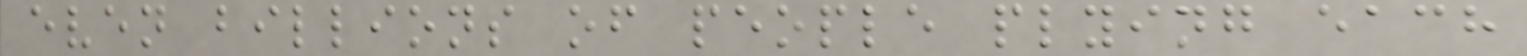even billions of people plying each
